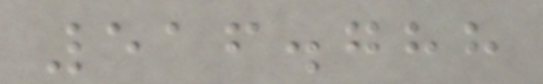516.788
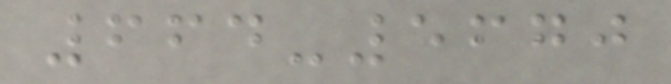664-5670
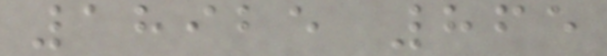18925 865
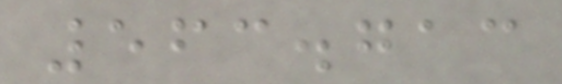563.713
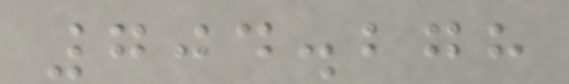704.278
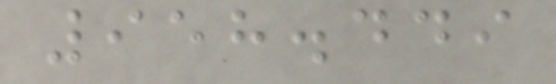958.449
